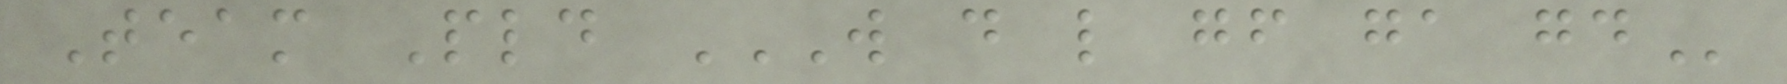Team Pld W D L GF GA GD
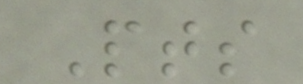Pts
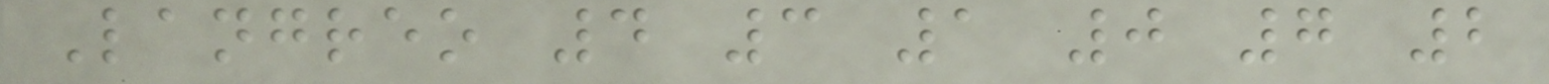Langreo 4 3 1 0 7 2
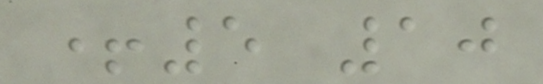+5 10
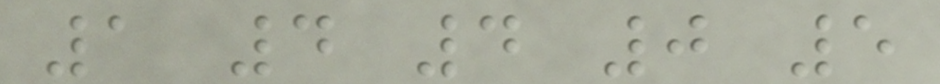1 4 4 0 5
